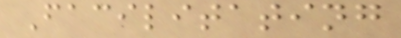Facilitating
